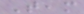Team
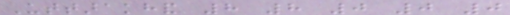Uttarakhand 8 8 0 0 0
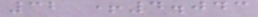32 +4.043
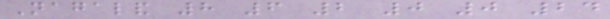Nagaland 8 6 2 0 0 24
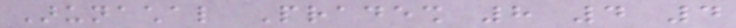Arunachal Pradesh 8 4 4
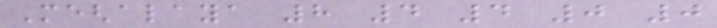Meghalaya 8 4 4 0 0
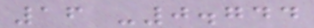16 -0.744
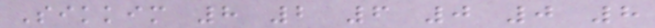Sikkim 8 2 6 0 0 8
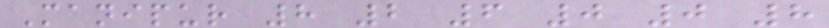Manipur 8 2 6 0 0 8
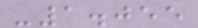-1.055
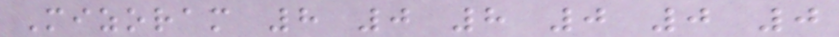Mizoram 8 0 8 0 0 0
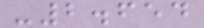-2.654
